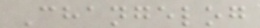Changelog
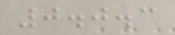0.0.3
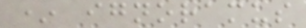* ignoramus
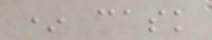* cask
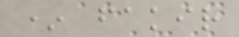* fakir
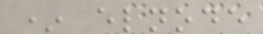* elnode
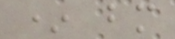* bm
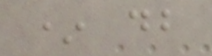* db
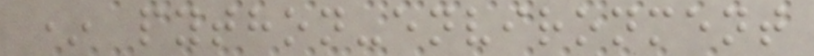* python-environment
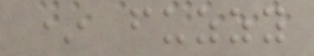* fuzzy
